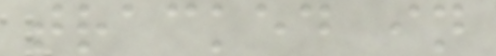tracked in
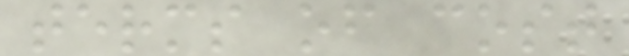terms of cost
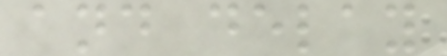and delay
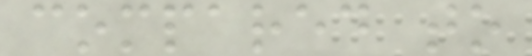compared to
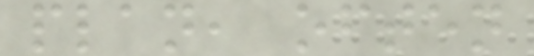plan, often
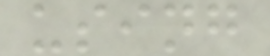using
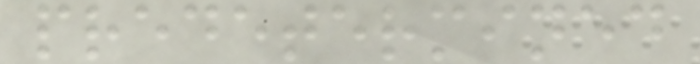predetermined
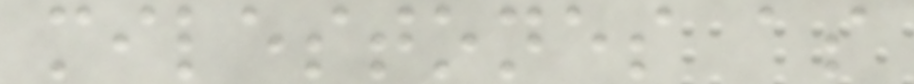milestones as
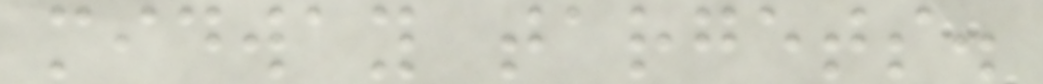midway targets.
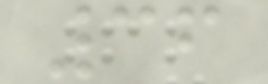36
